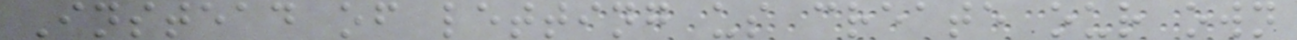Instead of letting us create our own
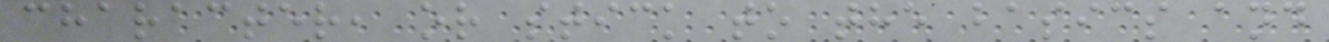character, or stick to the basics and
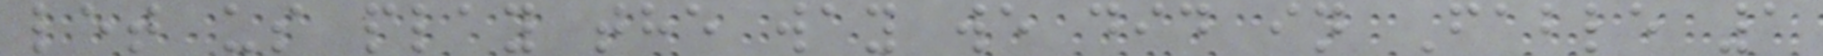let us play the way we did in Fable 1
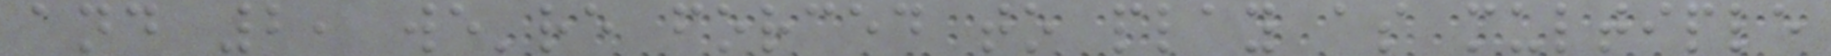and 2, we're forced to play as multiple
